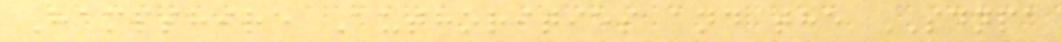Hampshire Authorities and the SDNPA
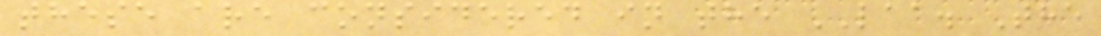these are considered in the LAA. The
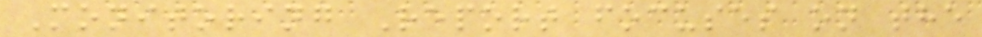Monitoring Report focuses on the
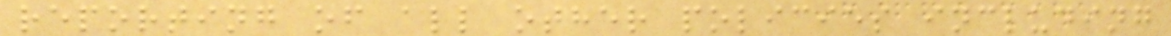reporting of all other policies including
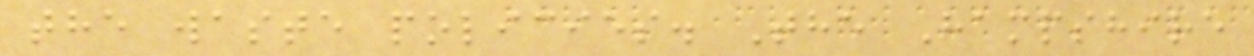the waste policies. The Hampshire
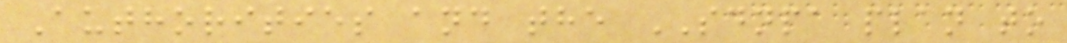Authorities and the SDNPA plan to
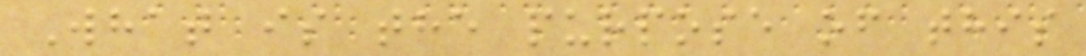What is the purpose of this
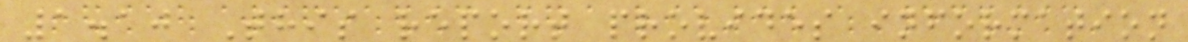1.10 This report provides information
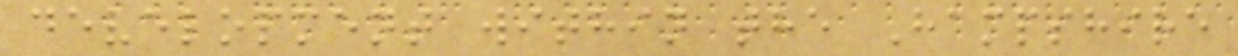development within the Hampshire
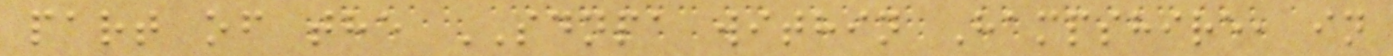part of the SDNPA within Hampshire, in
